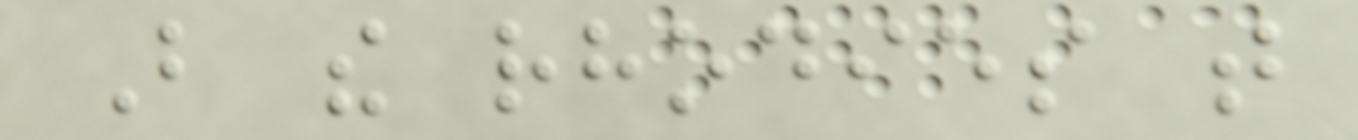But the rhodies that
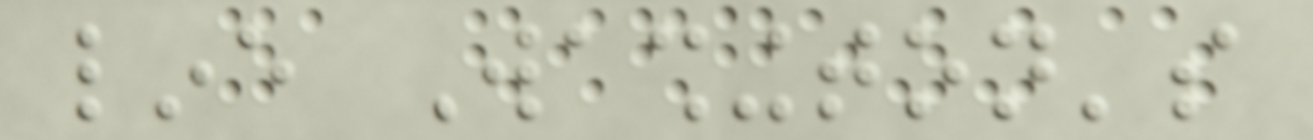line Washington's
